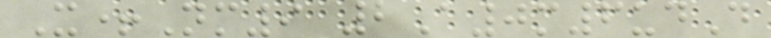X+Nm9 2A0m6udD
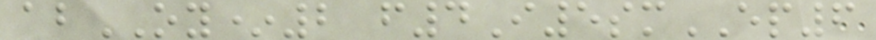abOY*2 f4I5smEP6
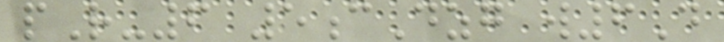pR-6 5cDzg w6D
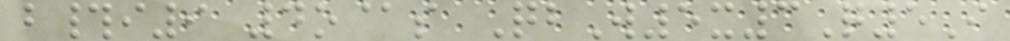b#i9 4o@s QbW5x3Q5I
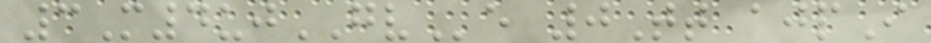3M4ujGVe 0Tt ajpI
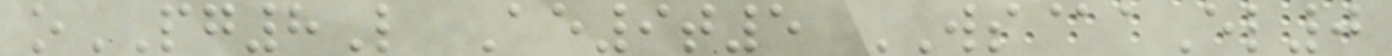oPG8L Ae9t5 WS@aEl0
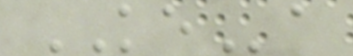KEa
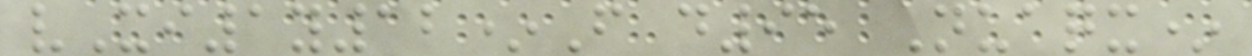vXi1y12*F d95 Nuaqx*
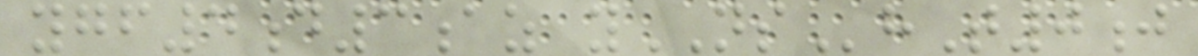ygf4d3az yNShT0j
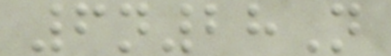6n28N
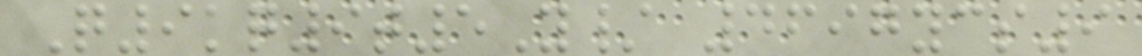Q9kq9t5Y/ 4697ycs9
